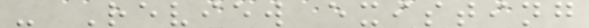- Review existing
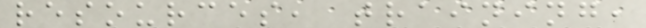resources, training,
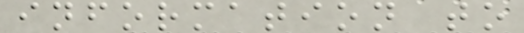information to
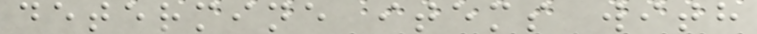determine items with
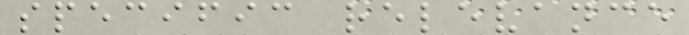specific relevance
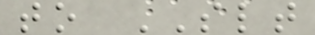to SLT
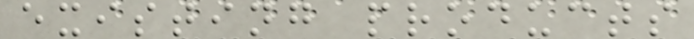existing products
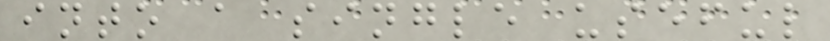into a single useful
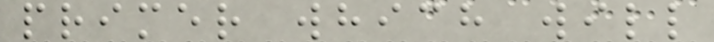primer which will
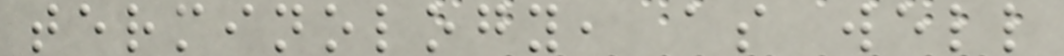terminology, as well
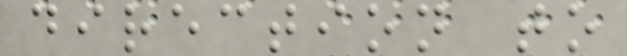direction to
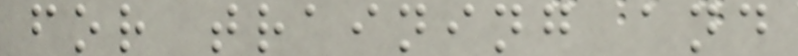for training and
